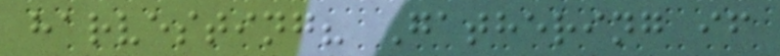harvesting? Gathering if
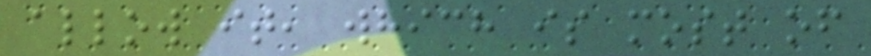allow it, which is most of
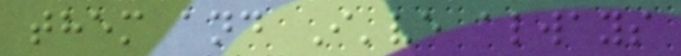them and I've always
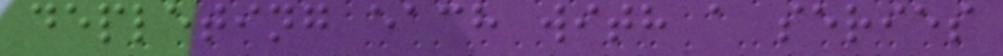depleting each with a series
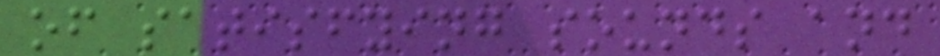of satisfying sounds and
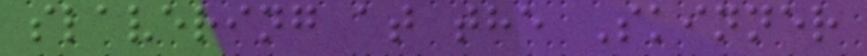slavering at the Skinner
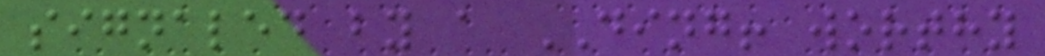signaled by a DING! worthy
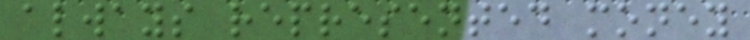always represented money
